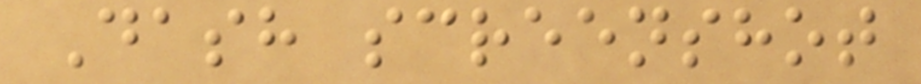Dash screenshot
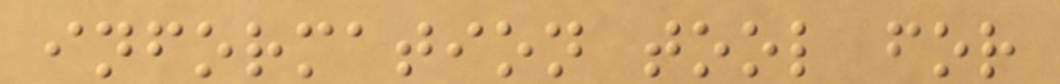information tool for
